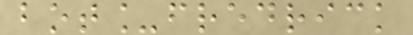bot_fredrick
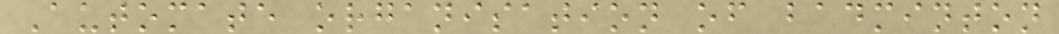Automate organisation of badminton
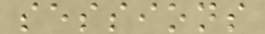sessions
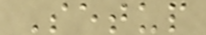Setup
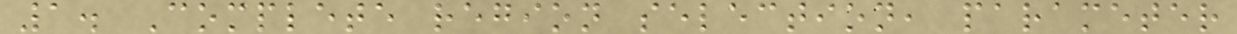1. Complete region selection, parameter
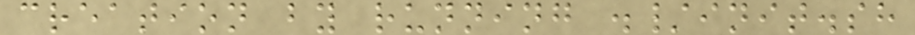creation by running ./init.sh
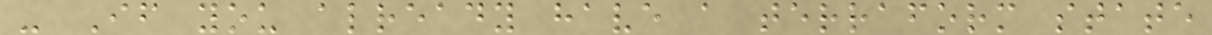- If you already have a terraform state
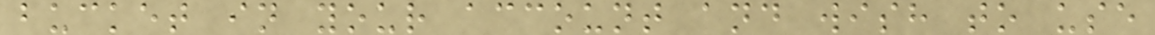bucket in your account and wish to use
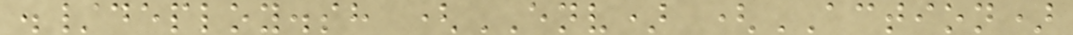./deploy.sh (ENV) (ACTION)
